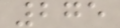275
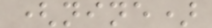(nine)
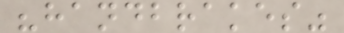"handbrakes"
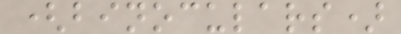(binoculars)
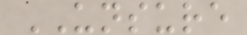UNSURE
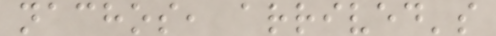nachos, arrived's
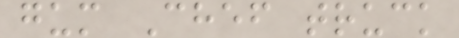gum Chef truck
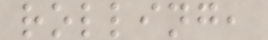rolling,
